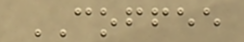COFFEE
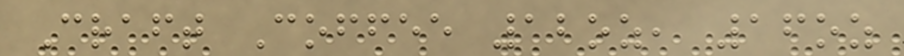Craft Coffee 12oz, 16oz
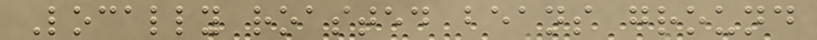Locally roasted beans ground
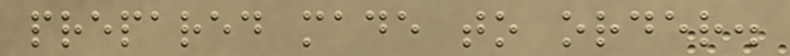prepared made to order.
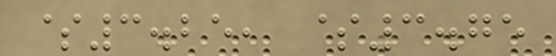$3.25, $3.75
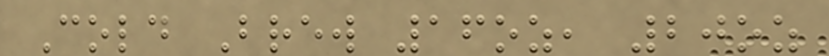Cold Brew 16oz, 20oz
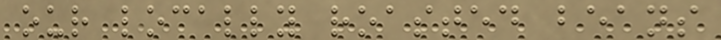our locally roasted beans
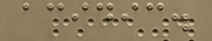acidic.
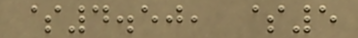$4.50, $5
